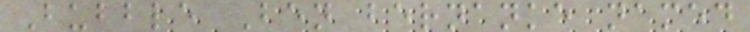Bubble Ben bernanke named
